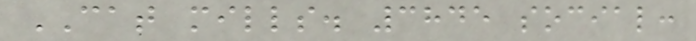CAT mills. 3845 social:
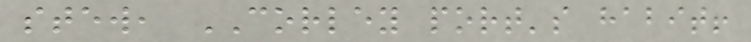stew, CORLEY port's habit!
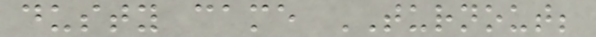dusty came TURNOUT;
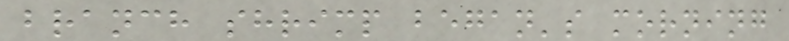branch shrimp began's morning
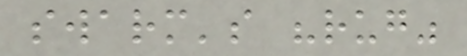swarm's "rug"
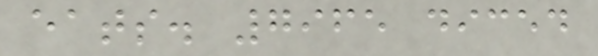eats. 7965 diced
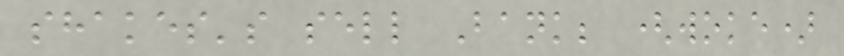shakes's sell Bank; (woke)
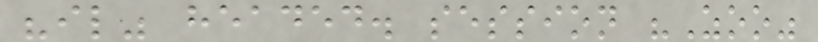"il" headed. session "Zoo"
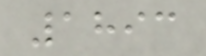1893
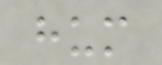hum
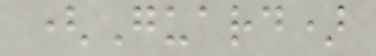(Guard)
